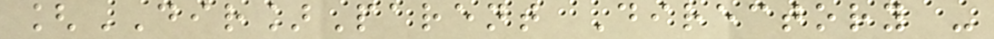[DIR]Parent Directory -
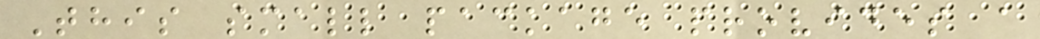This small package provides a
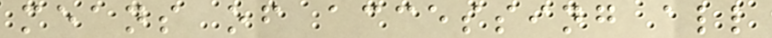means of accessing all
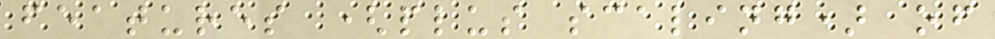features (plus scaling) of
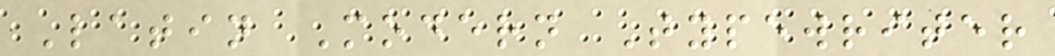Latin Modern Typewriter
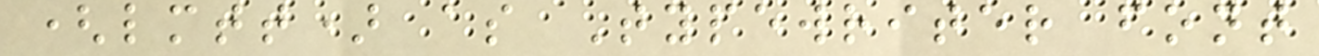(lmtt) as Typewriter font
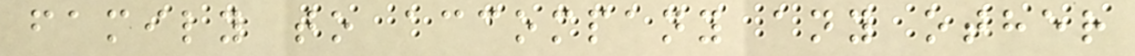family to accompany any other
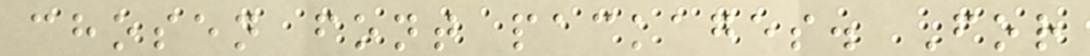chosen font packages. For
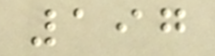197
